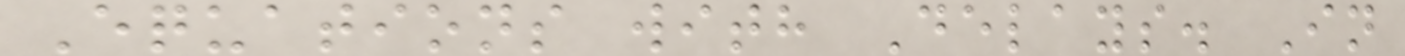Equations with Delays. In
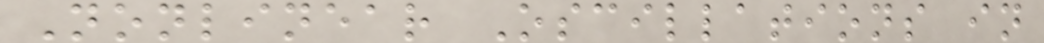Nonlinear Oscillations in
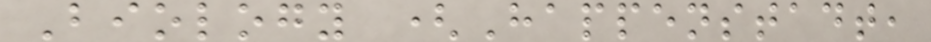Biology (Happenstadt,
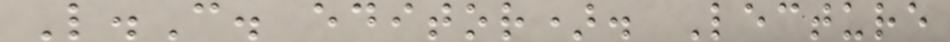L.C. editor). Lecture
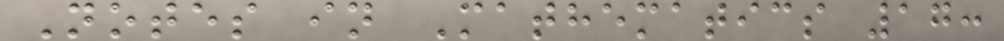Notes in Mathematics 17:
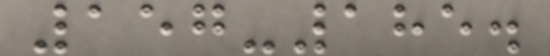157-185.
